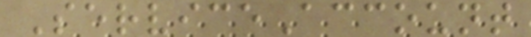ServiceAccount
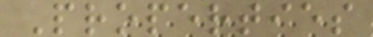Properties
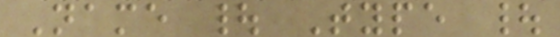Name | Type |
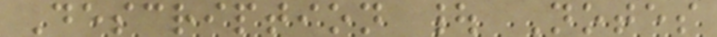Description | Notes
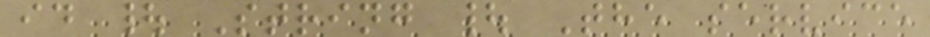id | String | The service
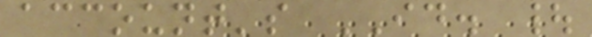account's ID. |
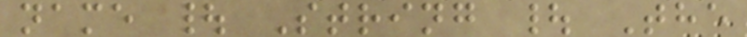name | String | The
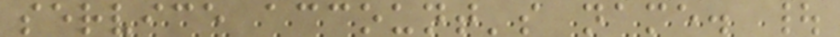service account's name. |
